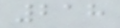218
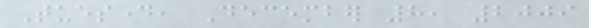Tuesday, December 8, 2009
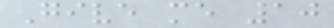Give me 10
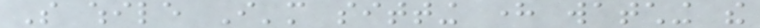So while I'm sitting here watching the
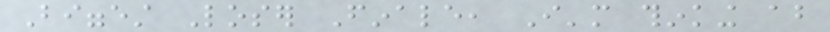Biggest Loser Finale, I'm thinking about
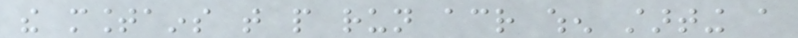the mountains that people run across when starting a
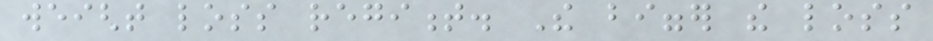weight loss regiment. The bigger the loss
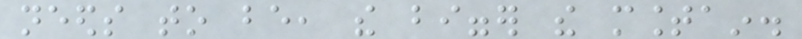needs to be, the bigger the mountain.
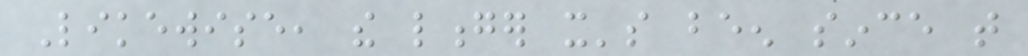Likewise, the longer it's been since that
